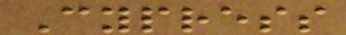Cypress
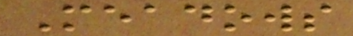Meadows
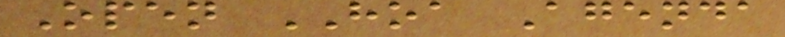Open HOA Agenda
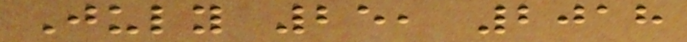July 25, 2018
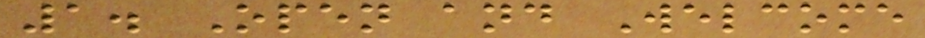1. Open and Welcome
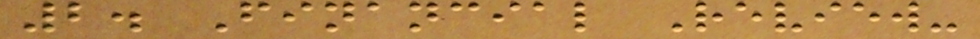2. Financial Review-
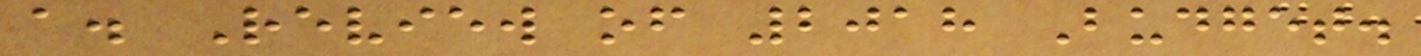a. Review of 2018 Budget.
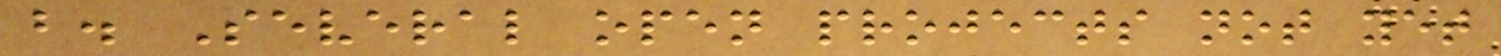b. Several open projects not yet
